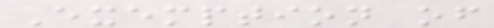Exemption of
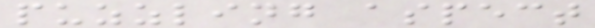puzzling aspect
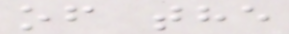of the
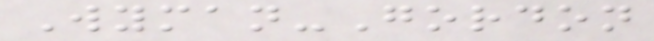Wyman-Gordon
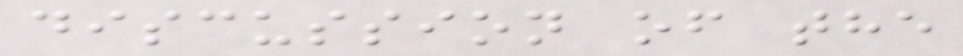discussion of the
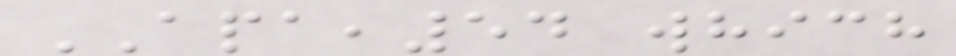APA,54 which
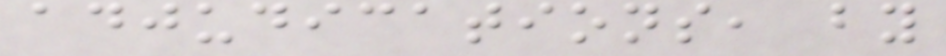adjudications, by
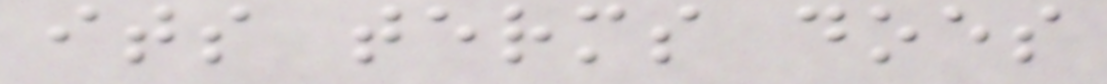its terms does
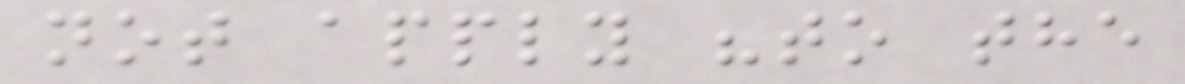not apply "to the
